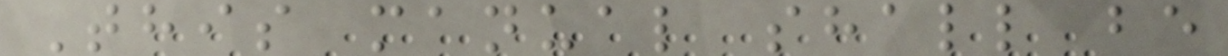This manual shall be
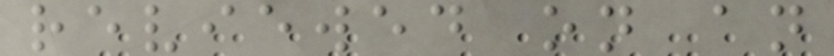reviewed on an
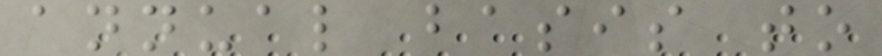annual basis to
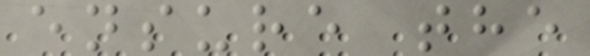ensure the
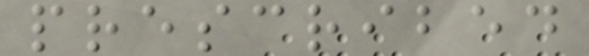prescribed
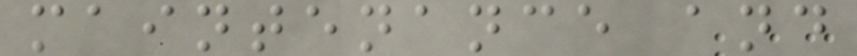maintenance and
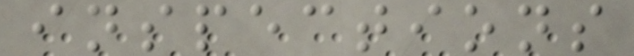inspections
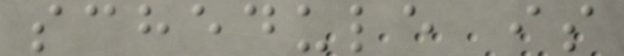schedule is
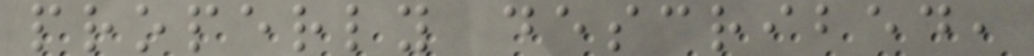properly described,
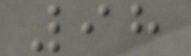98
